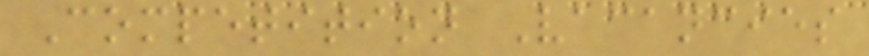Competition Vacancies
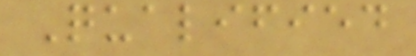Qualified
